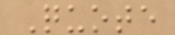Quote
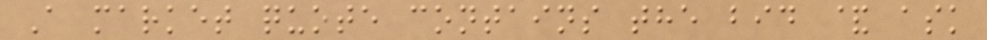A market quote contains the bid & ask
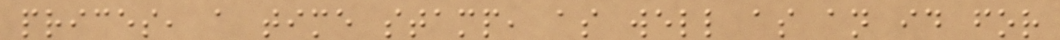prices, a time stamp, as well as an id for
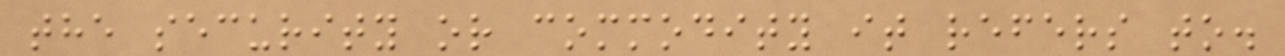the security or commodity it refers to.
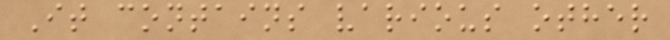It contains various other
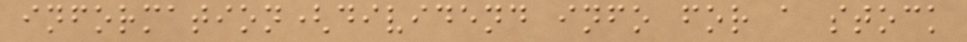information(dividend info for a stock
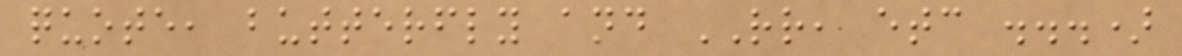quote, butterfly and RR, etc ...)
